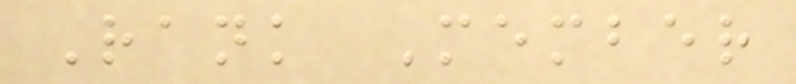Rank Member
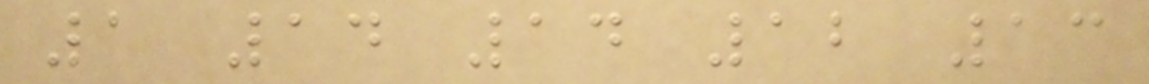1 14 14 12 13
